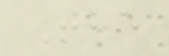The
